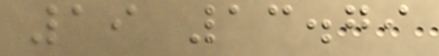19 13.79
